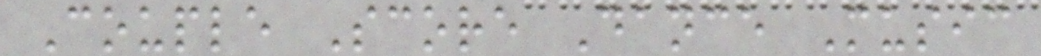Couple Score Dance Music
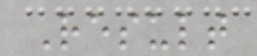Result
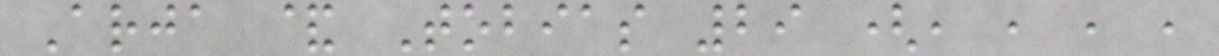Arja & Tobias 29 (, , , ,
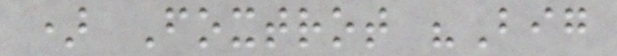) Foxtrot "Big
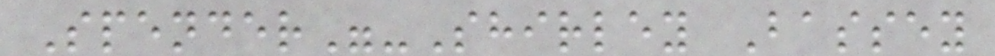Spender"-Shirley Bassey
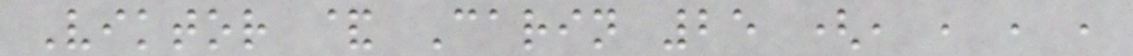Viktor & Carin 25 (, , , ,
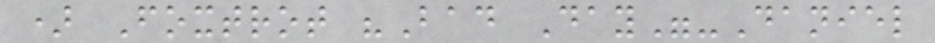) Foxtrot "Bad Day"-Daniel
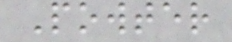Powter
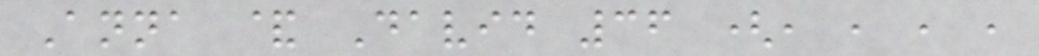Anna & David 36 (, , , ,
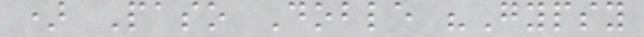) Paso Doble "Gypsy
